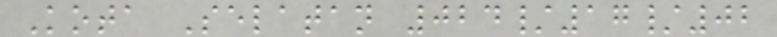Kota Selatan 024/17/02
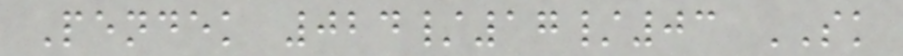Pendek 024/17/03 SK
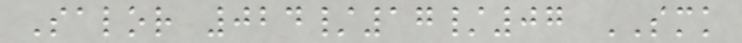Salor 024/17/07 SMK
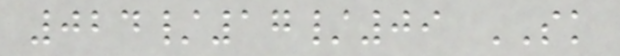024/17/09 SK
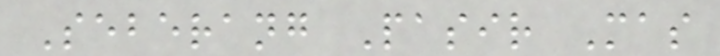Seberang Pasir Mas
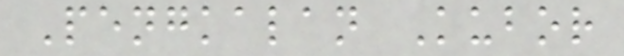Pengkalan Kubor
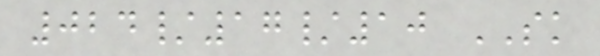024/17/10 SK
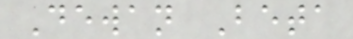Dewan Beta
